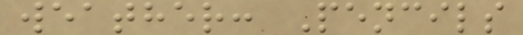weather: Pencils
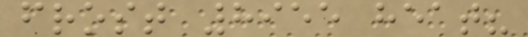frost 8955 heat?
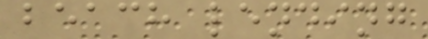beach lending
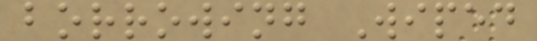borrowing Wiped
